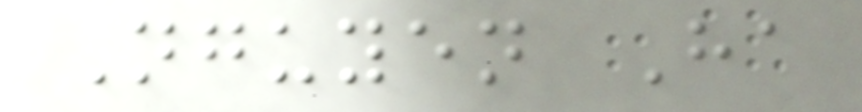Nguyen Ha
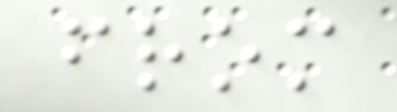from
